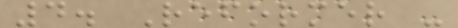4. Reformer -
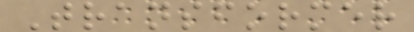Transformer
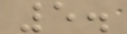5.
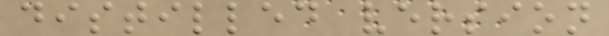distilled version
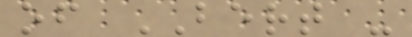of BERT -
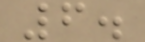6.
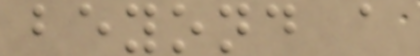beyond a
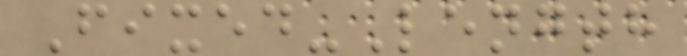Fixed-Length
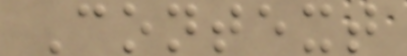Context
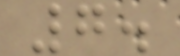7.
